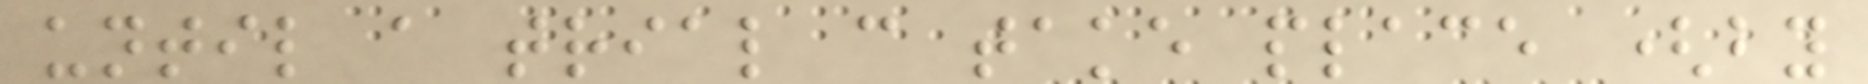until a trial can take place (by
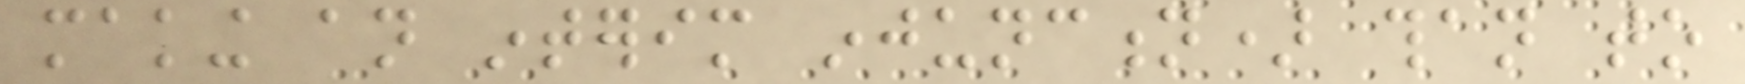making an interim injunction) than to
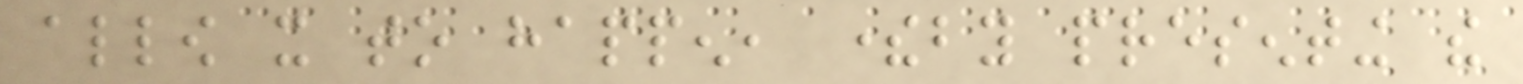allow it to happen, thereby presenting the
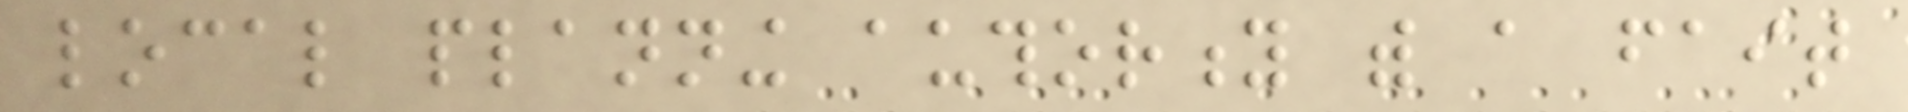local planning authority with a fait
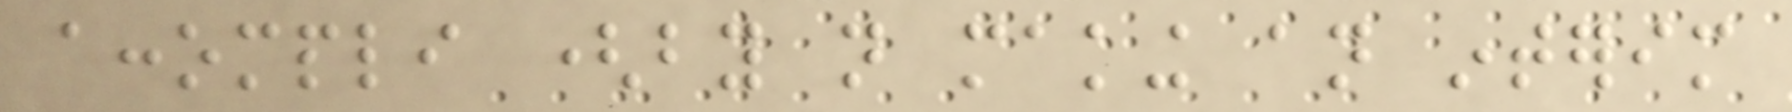accompli (by not making an interim
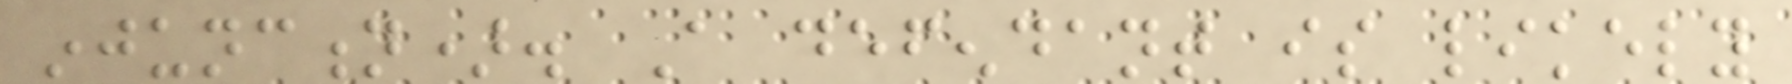injunction). A defendant is likely
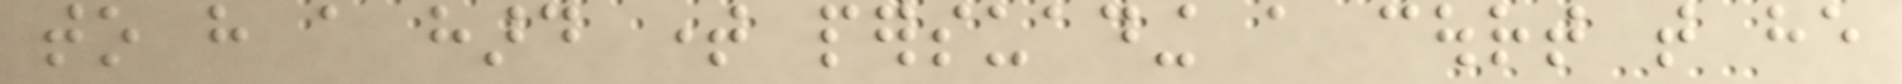to have a hard time persuading a court that he
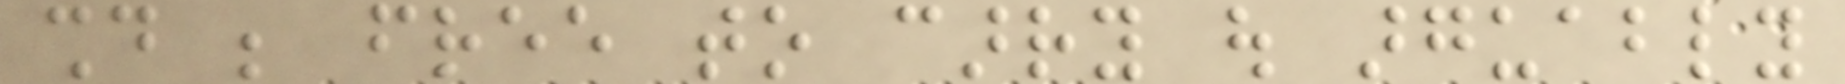should be free to carry out arguably
